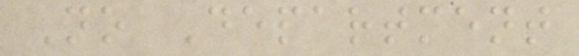No Department
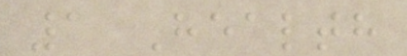1 Health
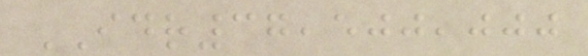IDR37,500,000
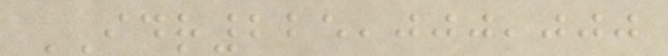IDR225,000,000
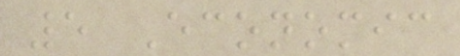5 Economic
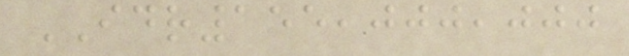IDR155,000,000
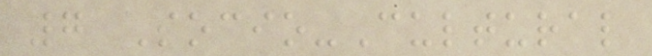7 Socio-Cultural
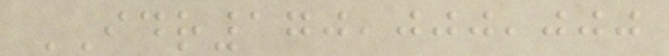IDR170,000,000
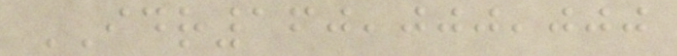IDR160,000,000
